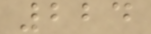224
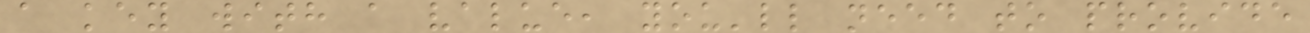a key with a value, you'll need to provide
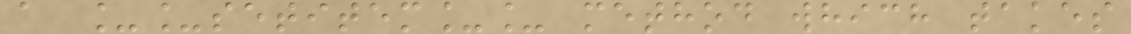a __setitem__ method which takes
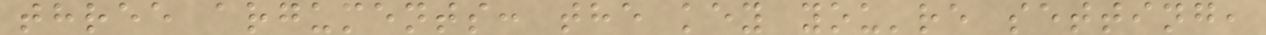three arguments: the key you're setting,
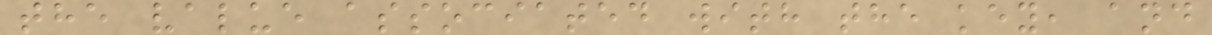the value associated with the key, and
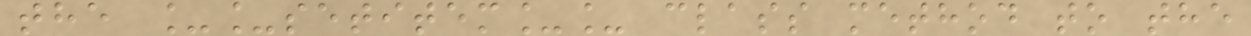the __setitem__ class method to the
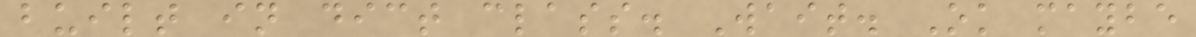built in dict class. Wait. Ok maybe
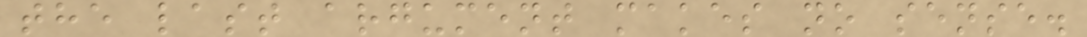the last argument makes no sense.
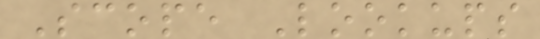Scope Lookups
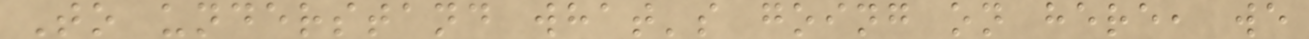To understand what's going on here, we
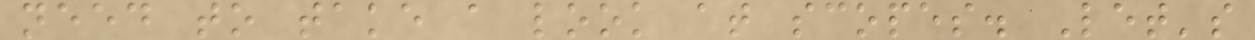need to take a look at scopes. Let's
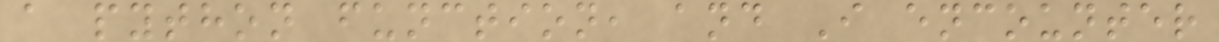a python function, and I encounter
